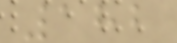182
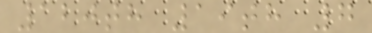120th 19th 7
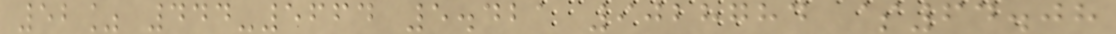52% 444-5664 5.421 9028784 $64.08
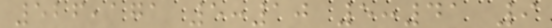526,171 5:10 5:41 9
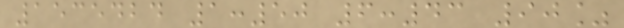1535424 1:50 6:43 90%
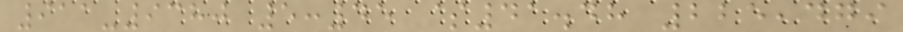911-9380 5:45 $41.48 225,479
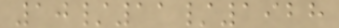10/11/1928
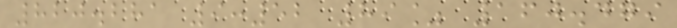820.281 9:52 89% 160.479
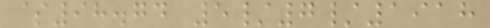$98.74 5/7/1918
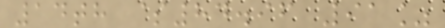14th $84.96 91%
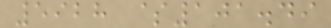5928 $101.49
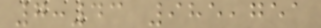7:43 985,751
